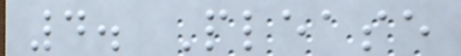4. Please
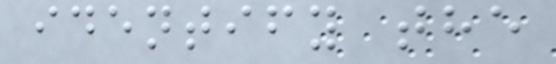identify the
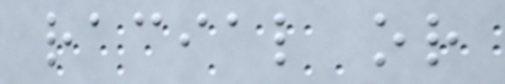racial or
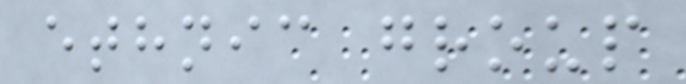ethnic group
